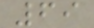69
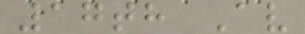17th Av
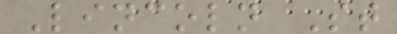Lincoln St
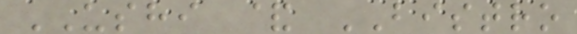USHI & BISTRO
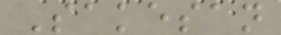Sakesan
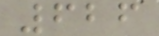626
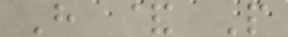H & P
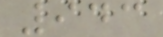943
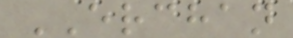ERCHAN
